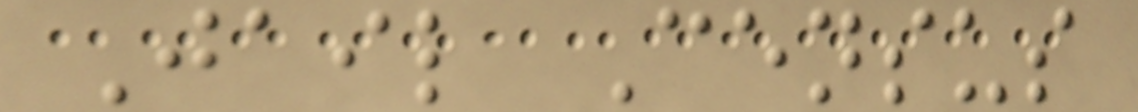Jail Census
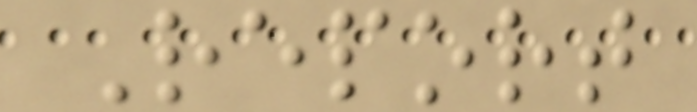Report
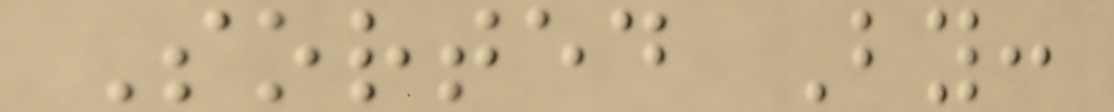Sorted By:
